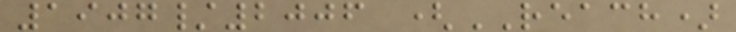1907/2006 (REACH)
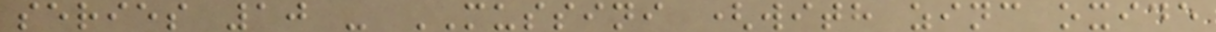series 10 - MUSSINI (with zinc oxide
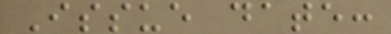Issue date:
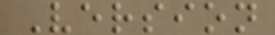Version
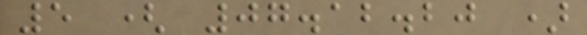5 ( 07.12.20 )
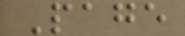Page
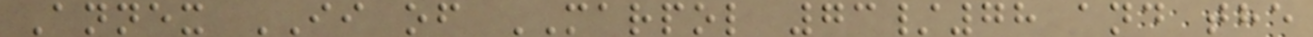Annex II of MARPOL 73/78 and the
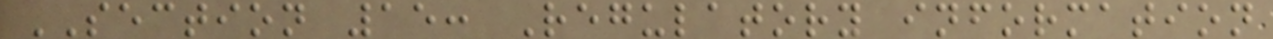SECTION 15: Regulatory information
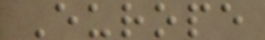Europe
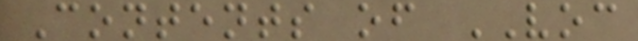Contents of VOC
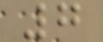7
